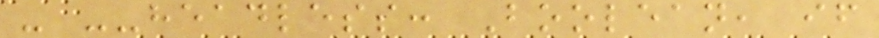- --headless: Boolean, if
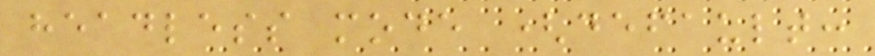headless mode (default:
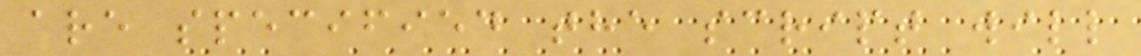are specified the script will
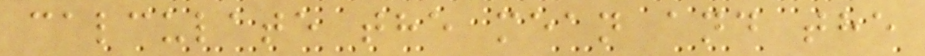calculate the mean and the
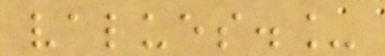values._
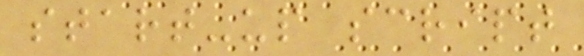start-up script
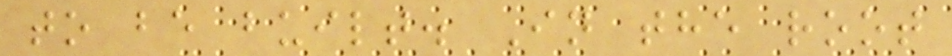to be built. In the root
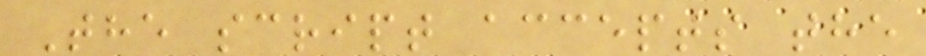The script accepts the
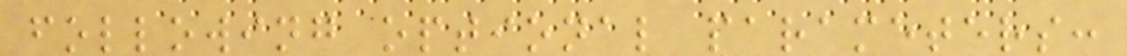following optional parameters:
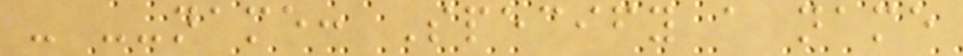- --name: Specify a name
